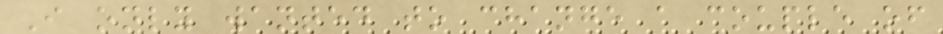I only wanted to change a couple of
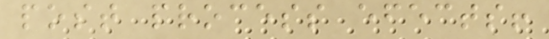post process efects!
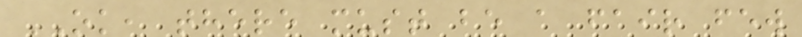OK, there must be a fair few
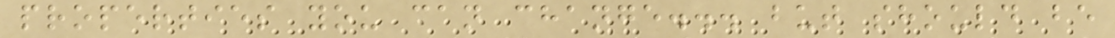properties you can change... but should be
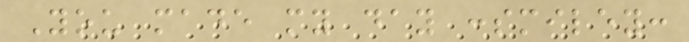You made my day :smiley:
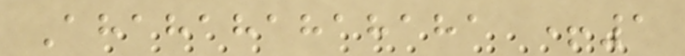Ahahahahahaha +1
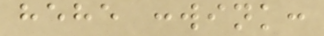hehe :wink:
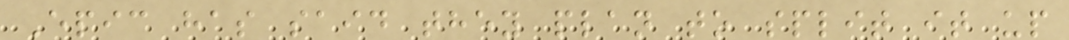Epic has said they plan to split it up
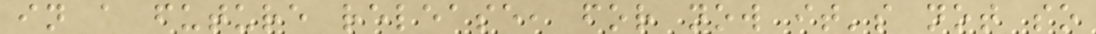in a future release, for now it's not so
